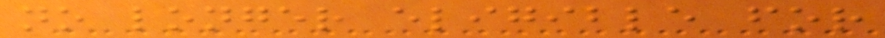no longer eligible for
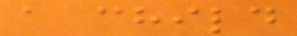a child
